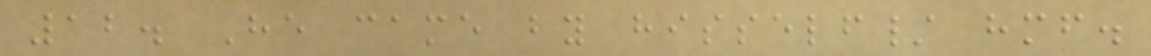12. He came by hisself/ himself.
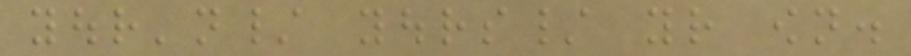your'n/ yours/ your own.
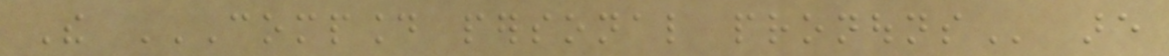The COMPOUND PERSONAL PRONOUNS are
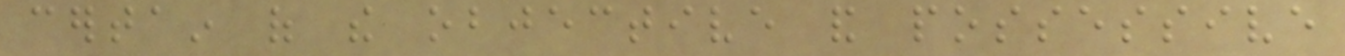certain of the objective and possessive
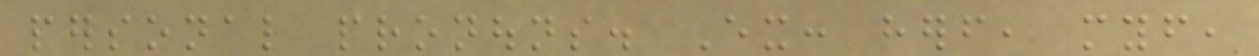personal pronouns. Ex: herself, myself,
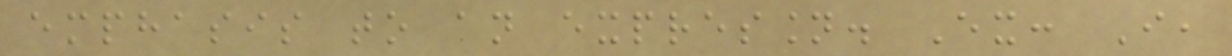emphasis to an expression. Ex: I,
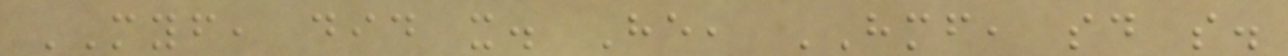MYSELF, did it. He, HIMSELF, said so.
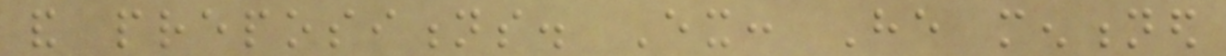and prepositions. Ex: He mentioned
